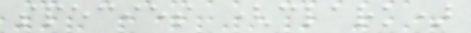species (clark)
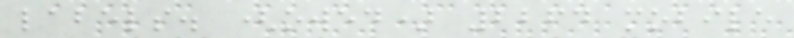labels. (owed) 2264 mobile
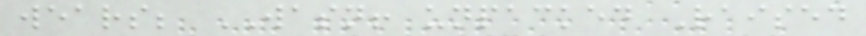wears; WASN! unpacked Raised
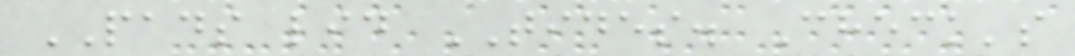PADS lid TIDES. Check's
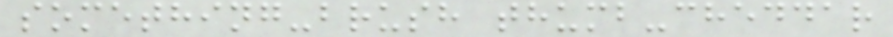something-brush thumb-cheddar
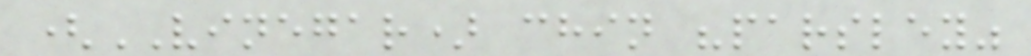(VINEGAR) chin "parsley"
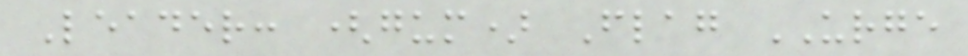Leader: (gum) Flag URGE
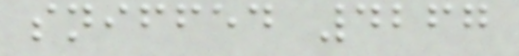sniffed 4267
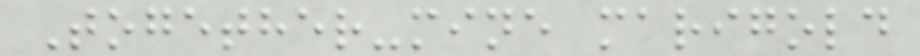Together-mine marigold
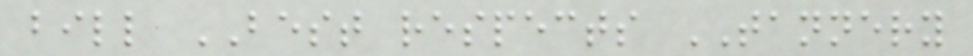bill BEST respects TANNERY
